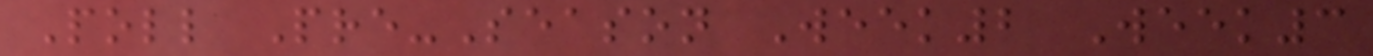Poll Pre-Season Week2 Week3
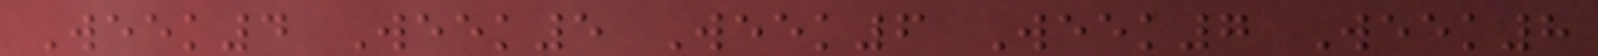Week4 Week5 Week6 Week7 Week8
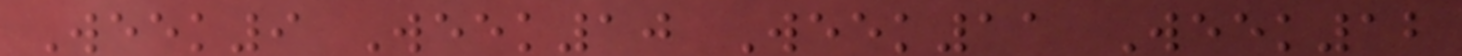Week9 Week10 Week11 Week12
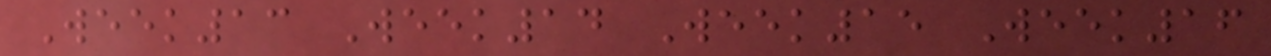Week13 Week14 Week15 Week16
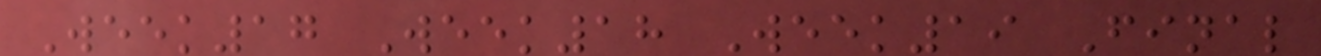Week17 Week18 Week19 Final
